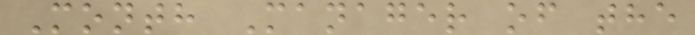Month Manager of the
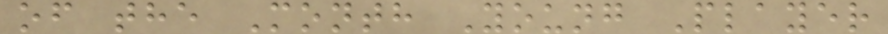of the Month Young Player
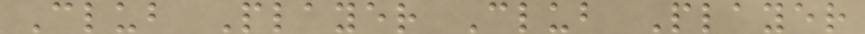Club Player Club Player
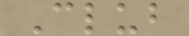Club
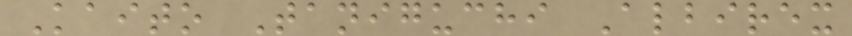Kaito Taniguchi Albirex
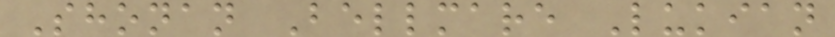Shonan Bellmare Lukian
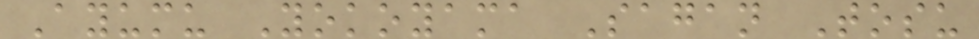Ayumu Yokoyama Sagan Tosu
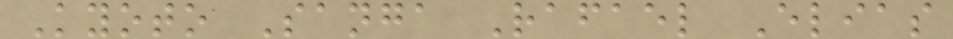Kyoto Sanga Rafael Elias
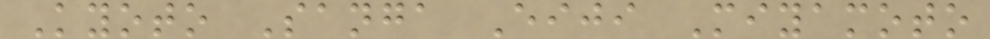Kyoto Sanga Eiji Miyamoto
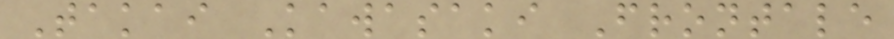Takai Kawasaki Frontale
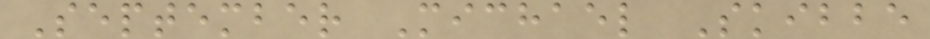September Michael Skibbe
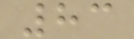83
